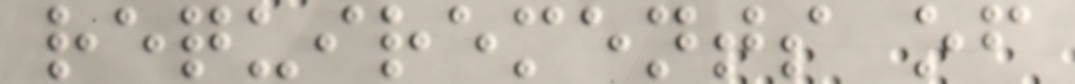requirements of
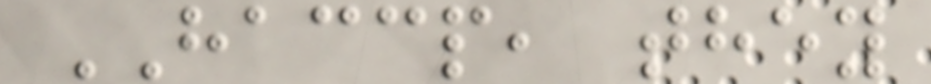HACCP, they
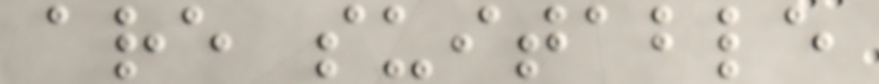are suitable
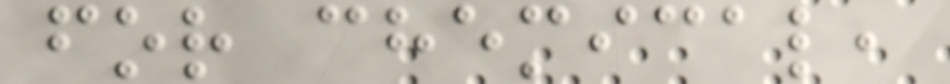for chemical,
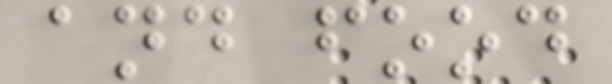and food
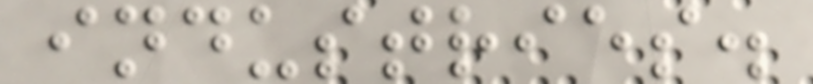industries.
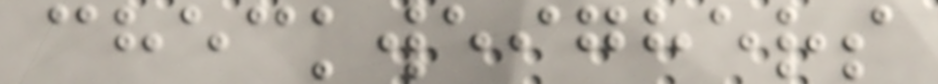checkweighers
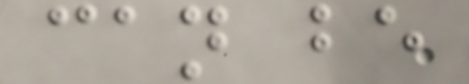can be
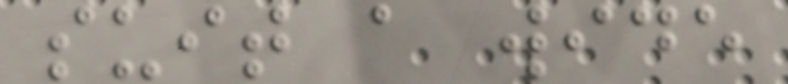suit a wide
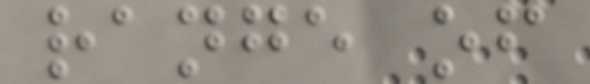range of
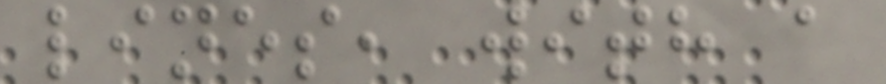lines, with a
